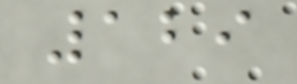129
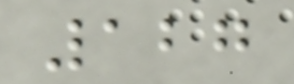127
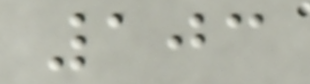103
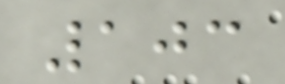103
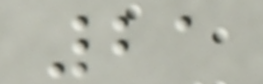21
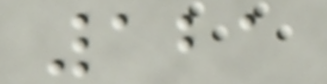121
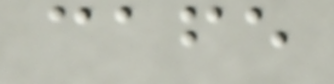cafe
